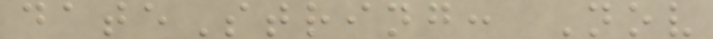dateString: Nov
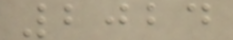2024
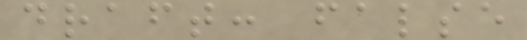draft: false
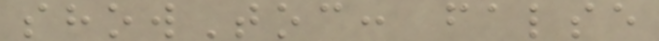showToc: false
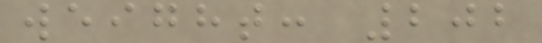weight: 202
